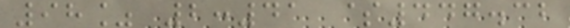98% 2:41 $447.32
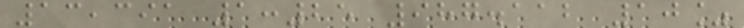13,391 1:25 987.112 10%
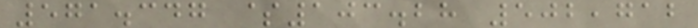571.347 $103.28 502,712
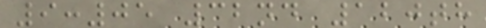9:05 32nd 120th
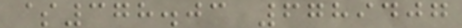$378.03 6789407
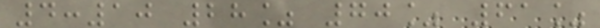4:10 28% 70% 61%
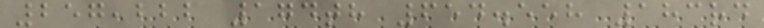257,222 174th 654.558 183rd
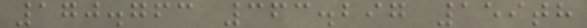170.763 363.297 159th
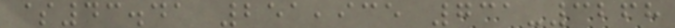$43.41 251,935 731-3268
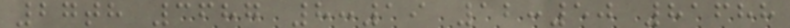27th 3687 8:19 12:50 81688
